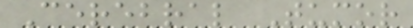Cerebral Tumor
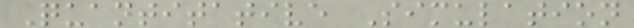Quantitative Simulation
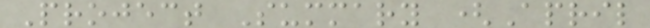Project Summary (April
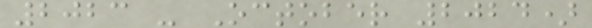2023 - October 2024)
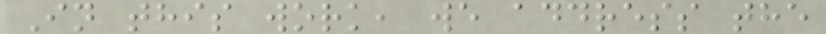In this work, we address the
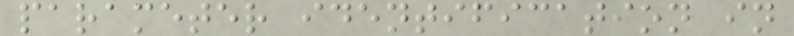parameter identification in
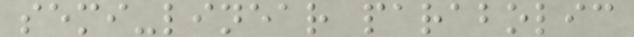semi-linear parabolic
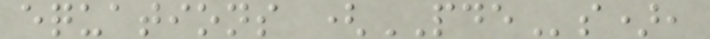equations (PDEs),
